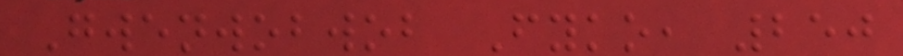Gwenwobwob Fyko, 250
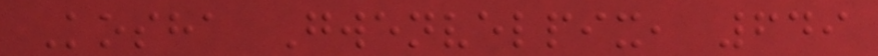Kosha Gwenvelpix, 649
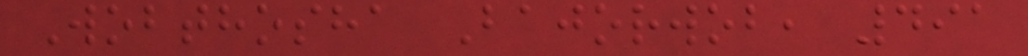Wobthosha Bajorwob, 491
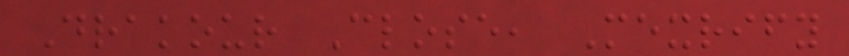Drakour Close, Mexrify
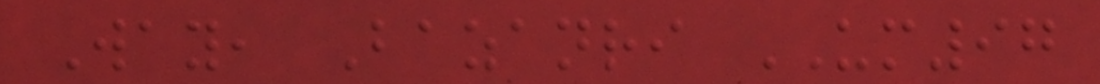Way, Bazanri UM97
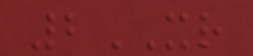2XR
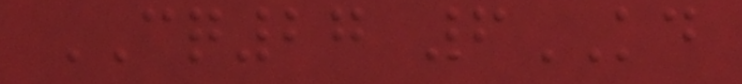CQ27 6KD
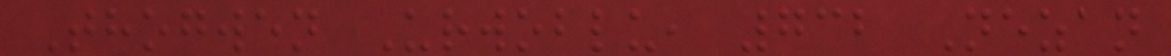Thogwen Urwoblu, 732 Nezan
